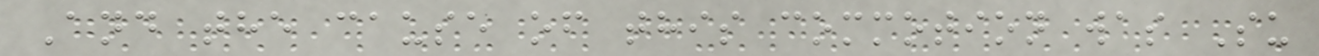And the cause of this commotion was Su
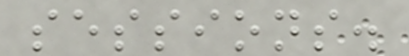sessions.
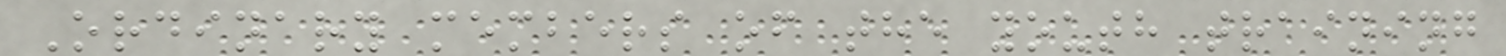Ordinary members of the youth training
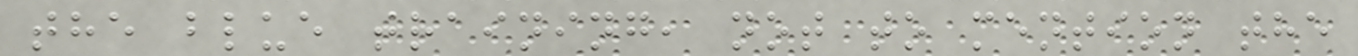the blue training, not to mention the
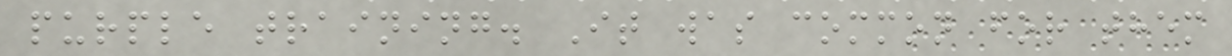purple training. It was common for them
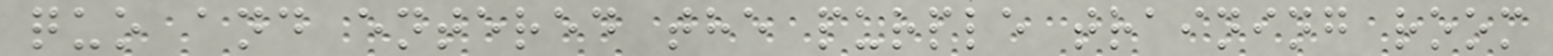quo and entered the purple training room
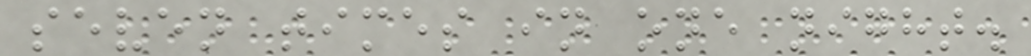seven times in one night.
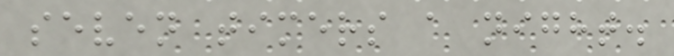seven timers a night.
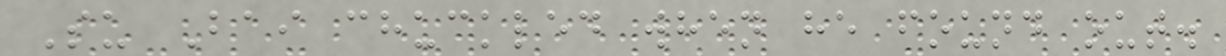Su Bai chuckled when he found out.
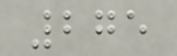275
